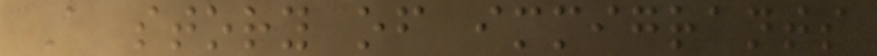A story of immigrants
